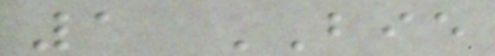1 BIE
